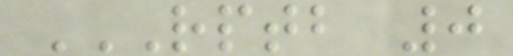RPTB 0
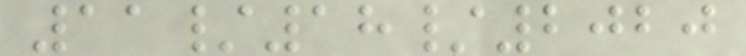11/18/2020
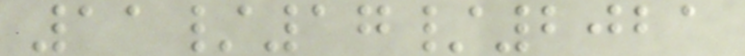11/17/2021
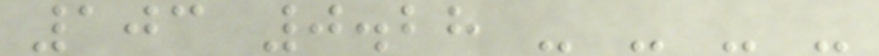103 0.28 - - - -
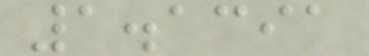1.1391
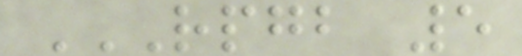RPGB 5
